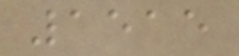1515
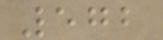572
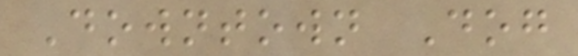Downtown Dog
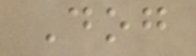Dog
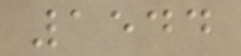1544
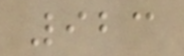923
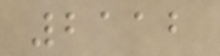2112
